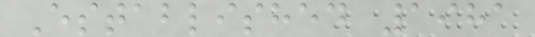Established 1981
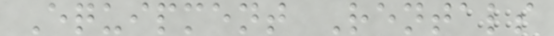Equipment Rentals
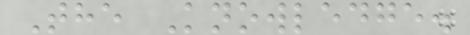The Knowledge.
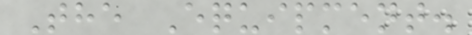The Equipment.
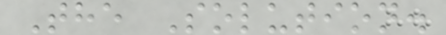The Solution.
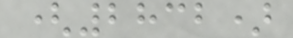(2832)
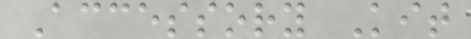Accessory Kit
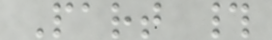Part #
